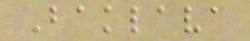Baklava
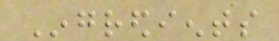Ingredients
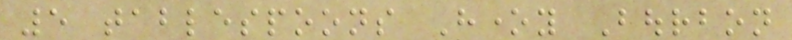5 tablespoons Honey Bourbon
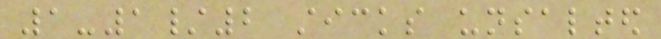1-1/2 sticks unsalted
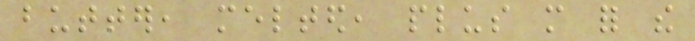butter, melted, plus more for the
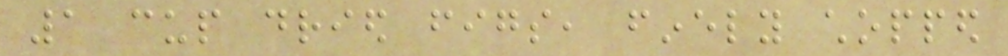1 cup dried figs, finely chopped
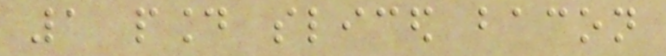1 pound sliced bacon
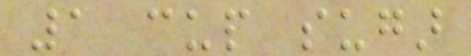1 cup sugar
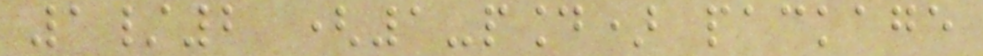1/2 (1-pound) package
